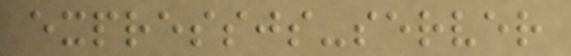expressjs-server
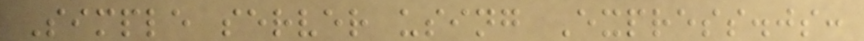Simple server using Express.js:
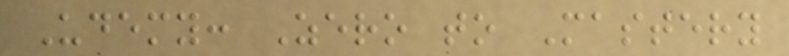Udemy: Zero to Mastery
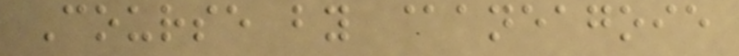Course by @aneagoie
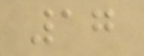17
